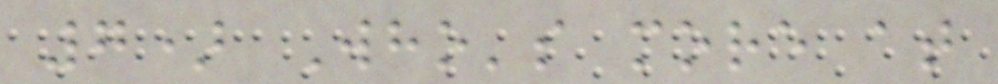7) Who's more at
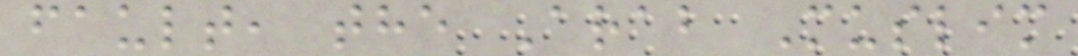fault, the Arab Muslim
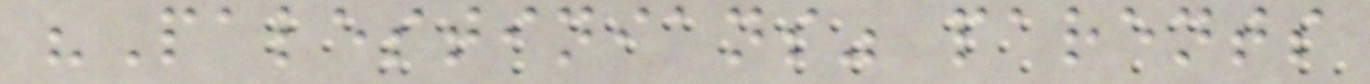"Palestinians" parents
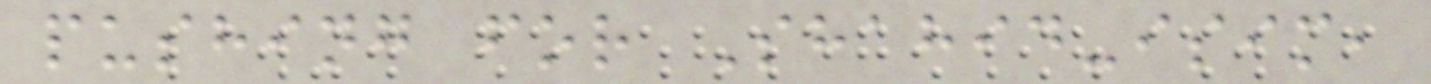pushing for Shahid-isim,
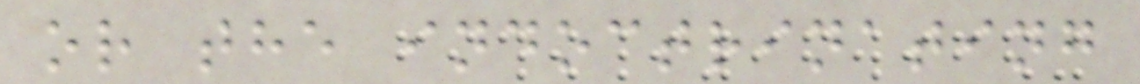or the indoctrinating
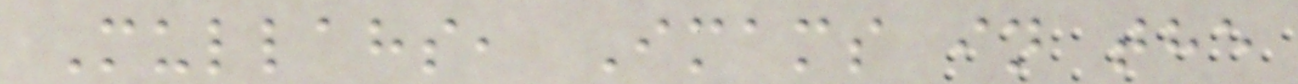Mullahs, Imams in the
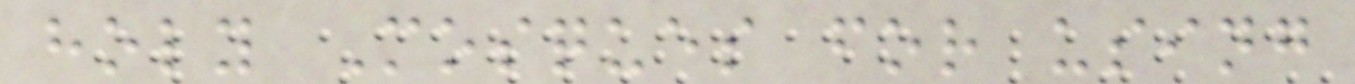holy Mosques for using
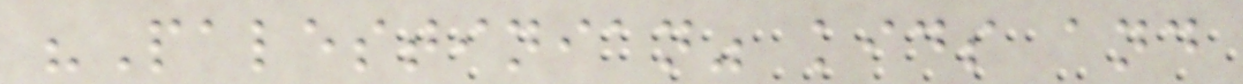"Palestinian" kids and
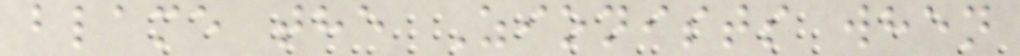blame the Zionists when
